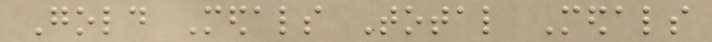Gold Medals Total Medals
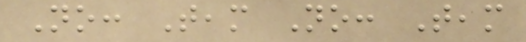No: Team No: Team
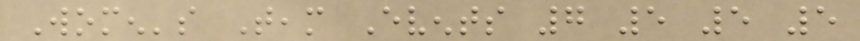Women's Team Events 7 5 5 5
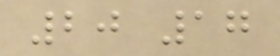20 17
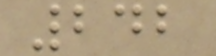242
